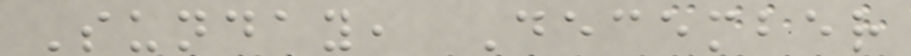Sunday, December
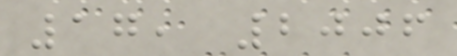17, 2006
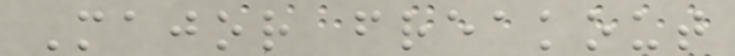Major freakout
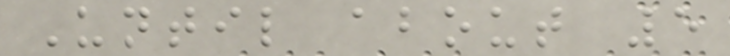Until about 5
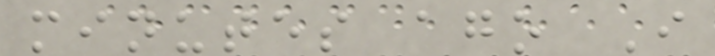minutes ago I
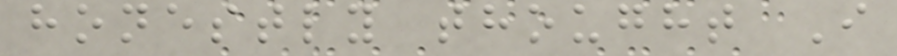honestly thought I
